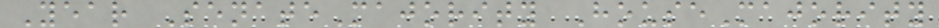Year SenateMajority HouseMajority
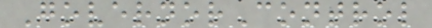GovernorControl
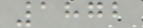1872
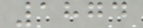1874
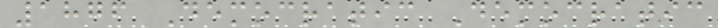1876 Democratic Democratic
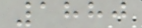1880
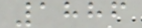1886
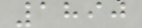1890
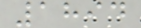1894
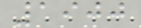1900
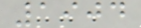1904
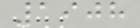1908
